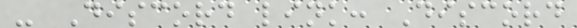- Discord link: Discord
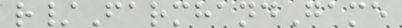r/FarmhandGame
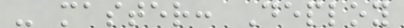- master: Deploy
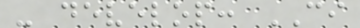- develop: CI
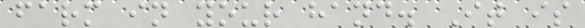farm in your hand. It is
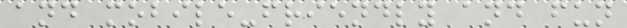and mobile-friendly and fun
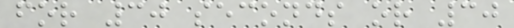for 30 seconds or 30
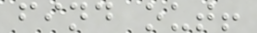find out!
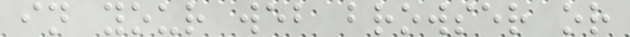in your web browser or
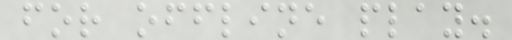for offline play.
